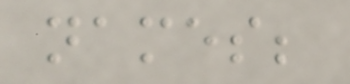names;
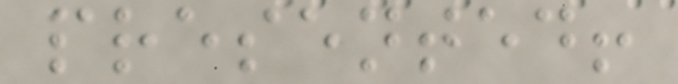presented!
